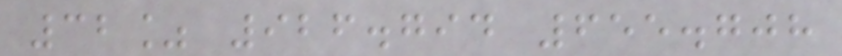32% 926.794 655.708
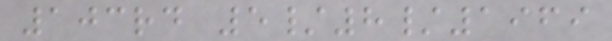103rd 5/8/1969
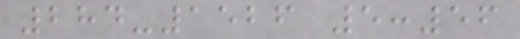284-1526 5:56
